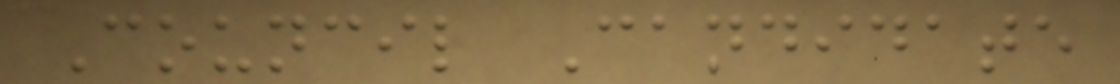Council Candidate
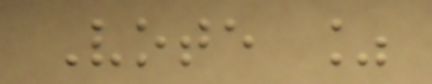Vote %
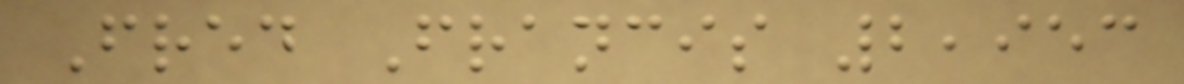Fred Francis 2,953
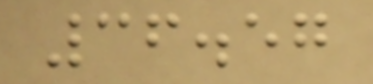36.57
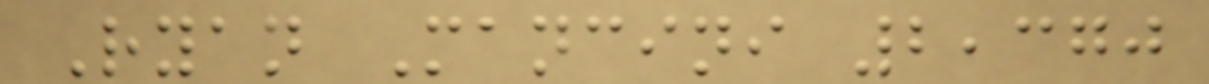Ryan Mancini 2,370
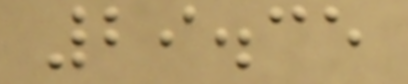29.35
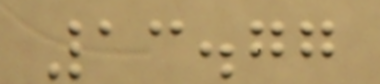13.77
